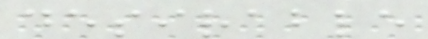desirable
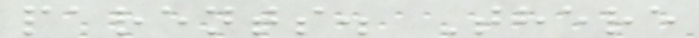parents. There
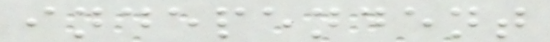independent
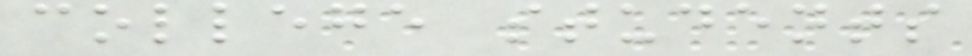college students
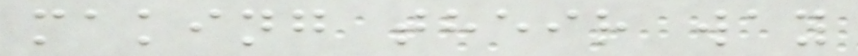making their way
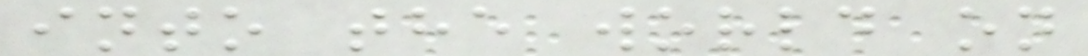into the world on
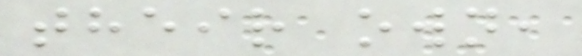their own,
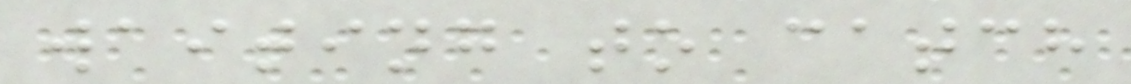waiting to catch
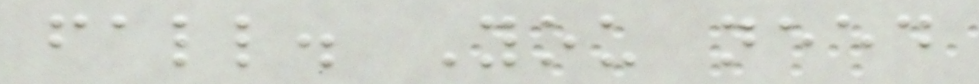fall. You need
